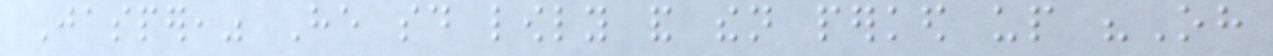Jasper," He said lowly and then perked up "Oh
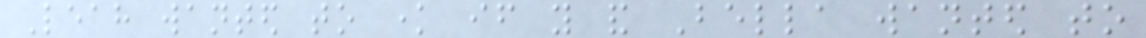Leah wanted to know if you and Bella wanted to
